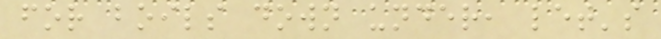for boils down under, let's
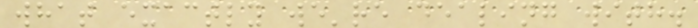what exactly we're dealing with.
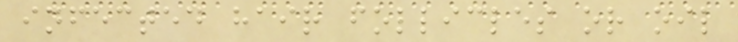infected hair follicles or oil
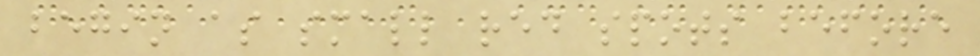begin as small red spots before
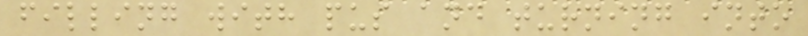filling with pus and turning into
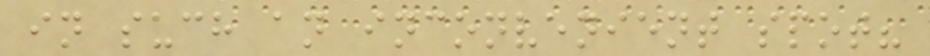in such an inconvenient spot?
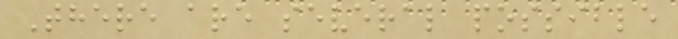There are several possible
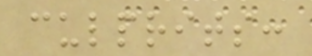culprits:
